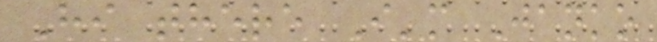Hi there I'm Janko
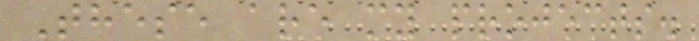These are my projects.
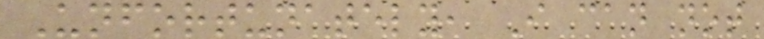Unfortunately, I can not
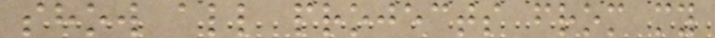show all projects from my
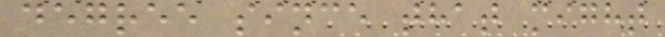degree since that might
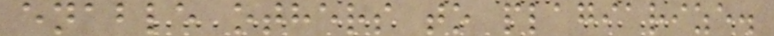enable others to plagiarize.
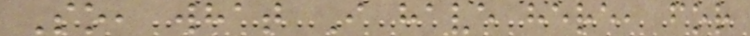So, what I have here, for
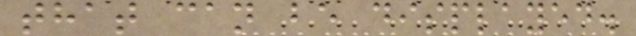that can be displayed.
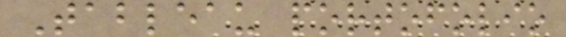Tableau portofolio
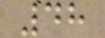48
